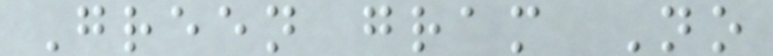Green gram No
